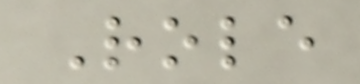Role
